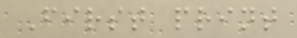First print
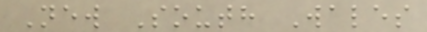New South Wales
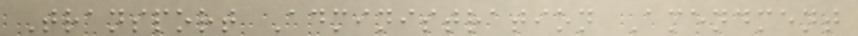Transport Administration Amendment
